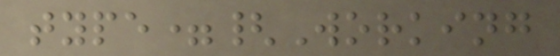type={Working
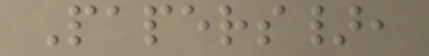Papers},
